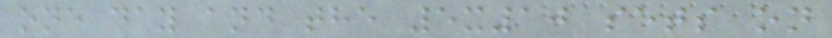one day and the 5x10 sets on
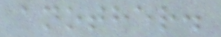another.
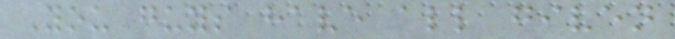You guys have all given
